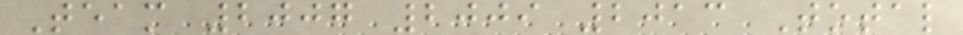Team 2007 2009 2013 Total
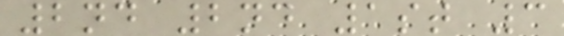2nd 2nd 1st 3
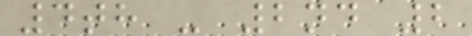4th - 2nd 2
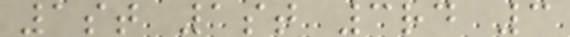1st 1st 3rd 3
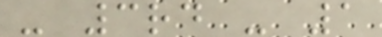- 3rd - 1
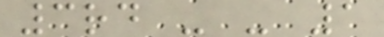3rd - - 1
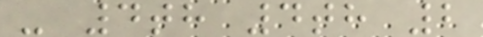- 4th 4th 2
